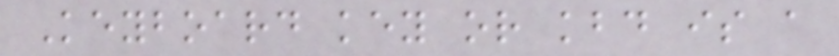Keyboard key or kbd is a
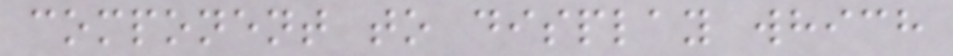component to display which
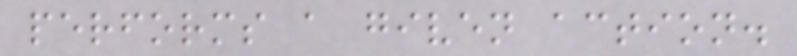performs a given action.
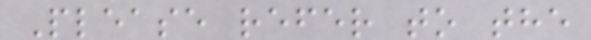Please refer to the
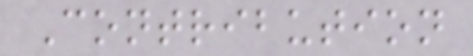Contribution
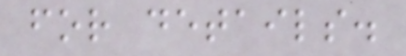for details.
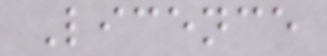Licence
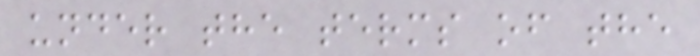under the terms of the
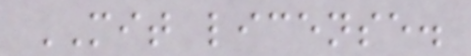MIT license.
